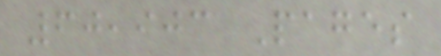60,903 Pages
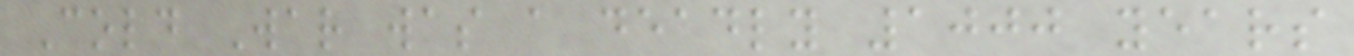Cold War was a deadly 1000 years
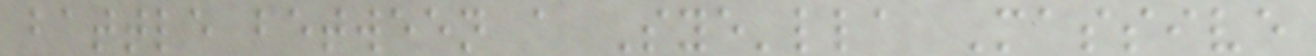battle between a Sye'lla Massive
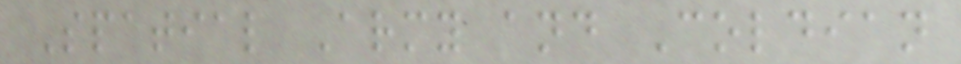Spatial Army and Coldian
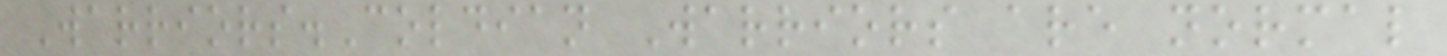Warriors.Coldian Warriors are normal
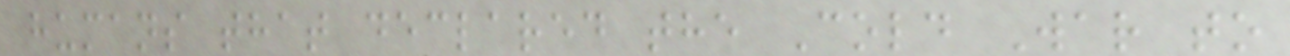humans that declared the Cold War to
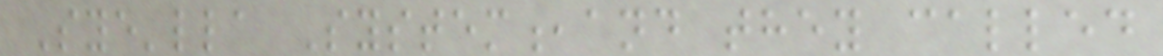Sye'lla System,and they called
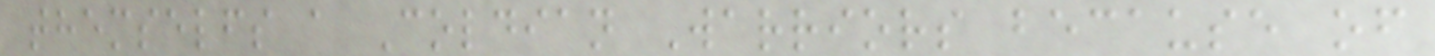themselfs a Coldian Warriors because of
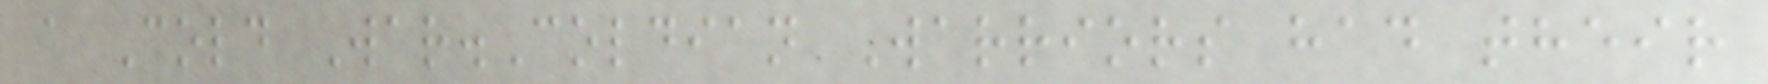a Cold War.Coldian Warriors had their
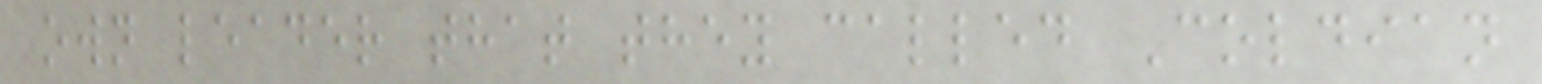own leader that they called Coldian
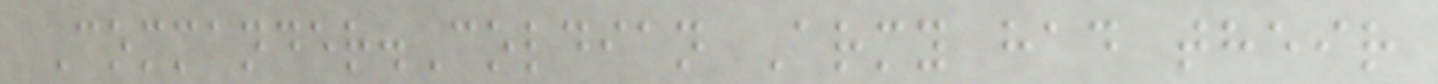Commander.Coldian Army had their
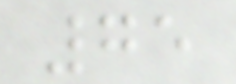75
